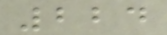224
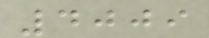4009
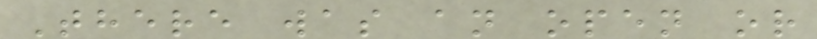There was an open or
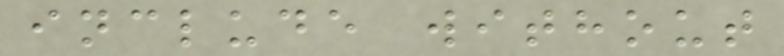include without
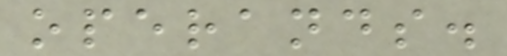operands.
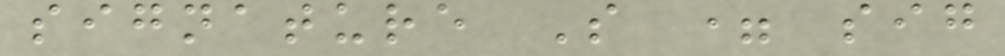signature S = sig
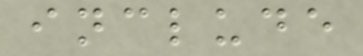include
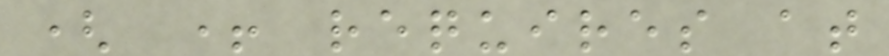( + requires at
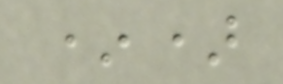*)
